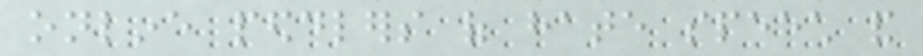online peddlers of hate speech and
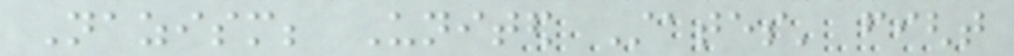Nazism; United States' fight
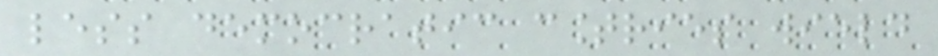less democratic countries wield
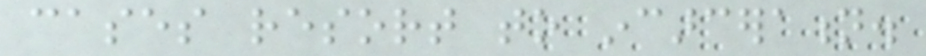cases resort to incarceration.
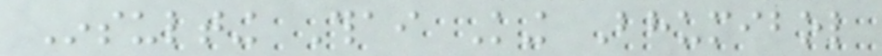Insulting Thai King Bhumibol
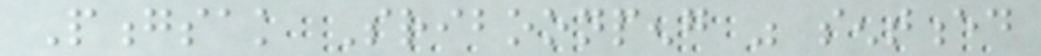Pongsak Sriboonpeng was sentenced
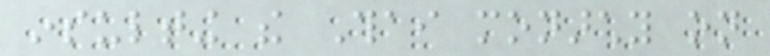insulting the Thai monarchy on
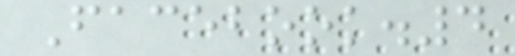Facebook.4
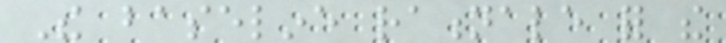The baseline rationale for the
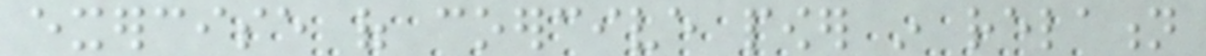exercise of coercive power in relation
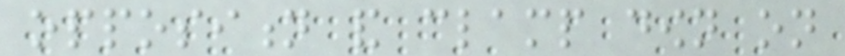opposition and clamp down on
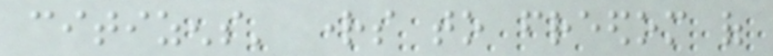citizens' rights to freedom of
